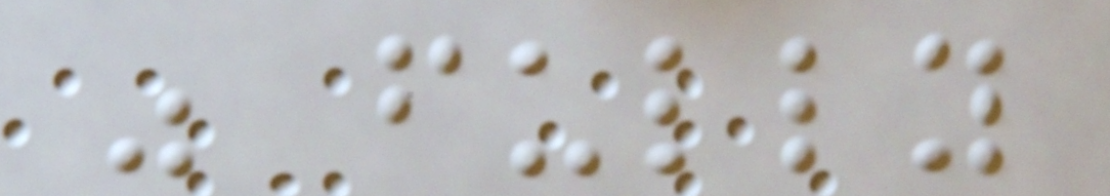was fully
